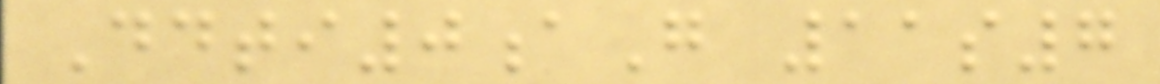Ddti0aG 11s7
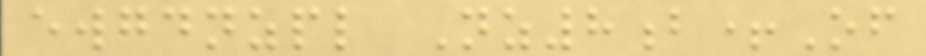ewgdnzpl Nz8b+Of
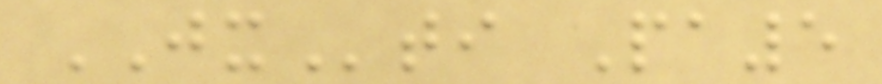JXti Pa5
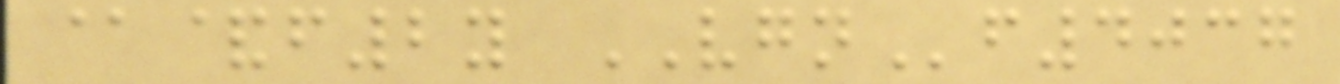@&f2y VGNf4037
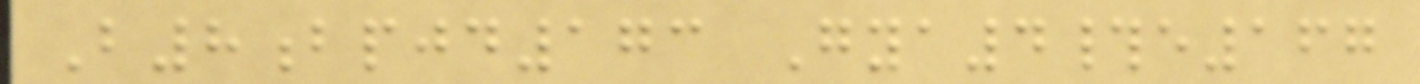B8bpjd173 Gya4#e167
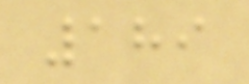189
